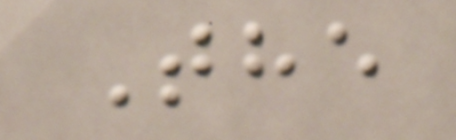The
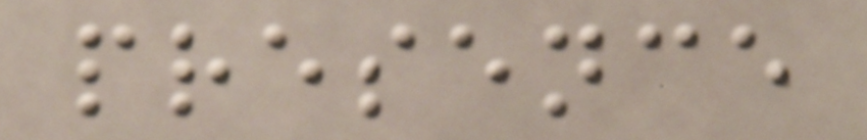presence
